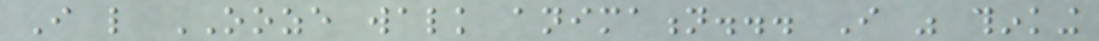I like OOZE walk animation... I was thinking
